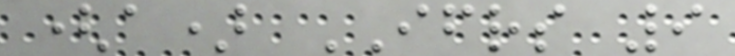(a) IFRS 9
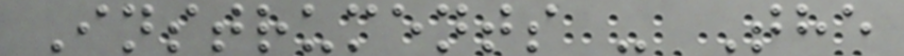Instruments - The
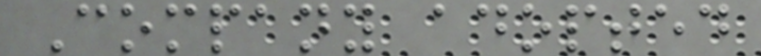Company adopted
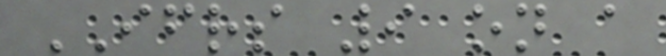IFRS 9 on a
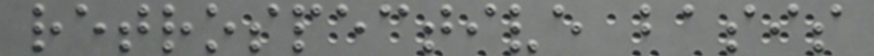retrospective basis
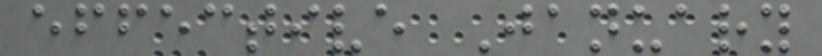effective January
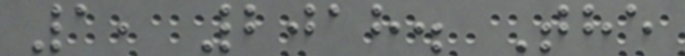1, 2018. The
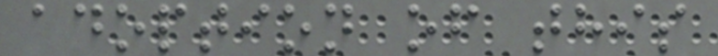adoption of this
